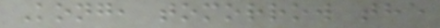Kong, tomorrow the
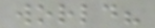world?
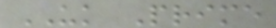UK Prime
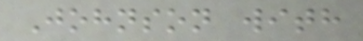Johnson with
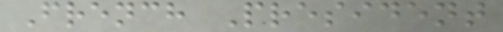French President
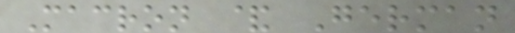Macron & German
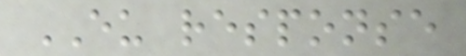EU response
